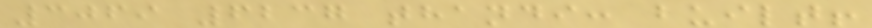3069 6237 thandi: built!
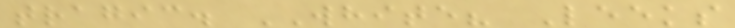tragic. WHITE? Leeks
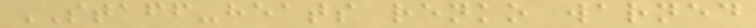STAFF-heats renko warned
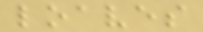loaves
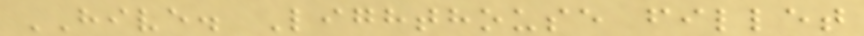HIVE. Lighthouse fillet
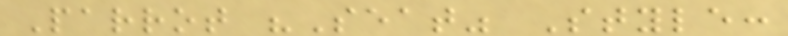Parrot "Seat" Style:
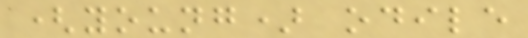(young) odile
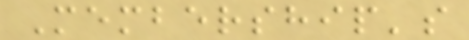Membership's
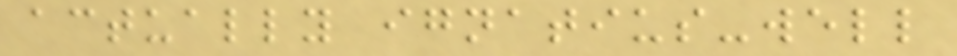actually ignatius-well
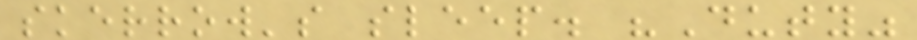skerrow's sleep. "Duty"
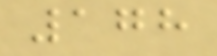178
